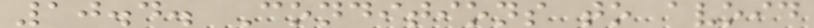10.4. Conditions to avoid
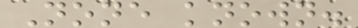None known.
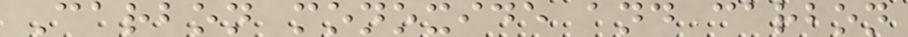Carbon monoxide and carbon
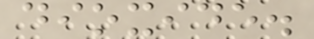dioxide.
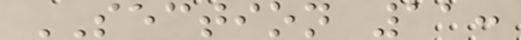SECTION 11:
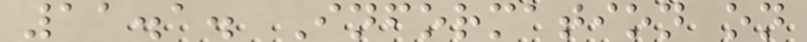11.1. Information on
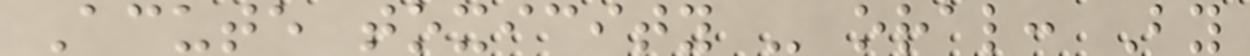Acute toxicity - oral: By
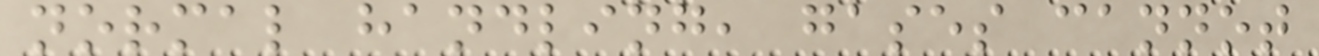normal handling, gases cannot
